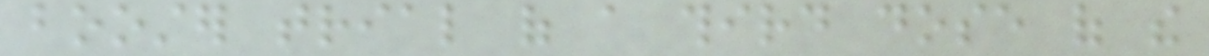booster trial of a third dose of the
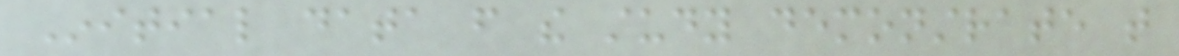Initial data from the study demonstrate that
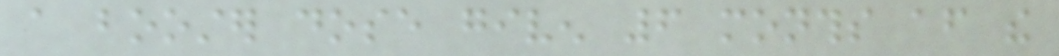a booster dose given 6 months after the
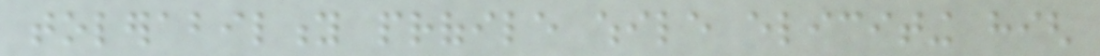tolerability profile while eliciting high
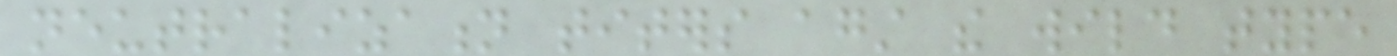neutralization titers against the wild type
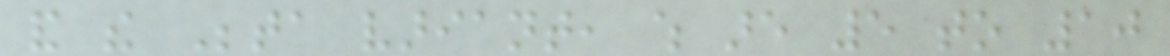and the Beta variant, which are 5 to 10
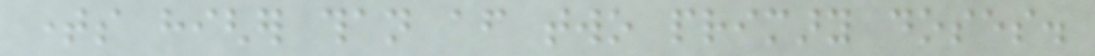times higher than after two primary doses.
